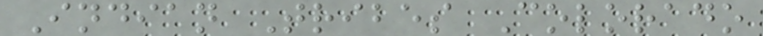Indian Tribes Colorado
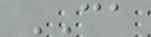CA
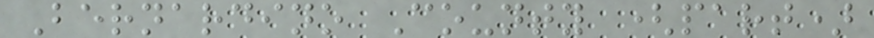Bernardino County (part)
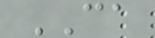CA
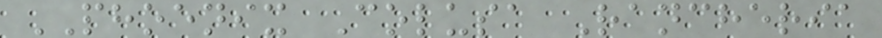PHOENIX Colusa Rancheria
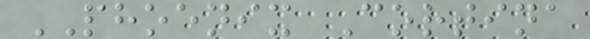PHOENIX Cortina
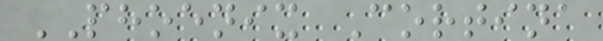PHOENIX Cortina
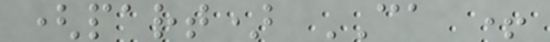(part) CA +
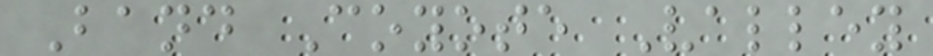Band Coyote Valley
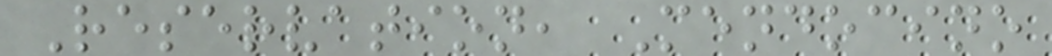Reservation, Mendocino
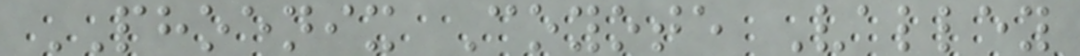PHOENIX Coyote Valley
